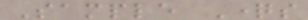Sample Questions
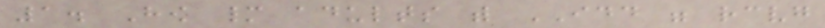1. How many adults with IDD were receiving
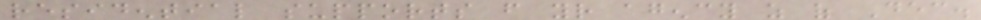residential supports from your agency as of Dec.
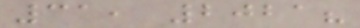31, 2021?
